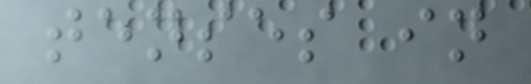tenses in
